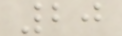20
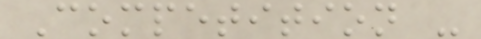Competition -
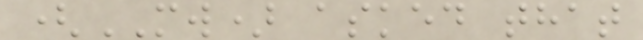(MW) asked that
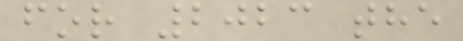for 2023 the
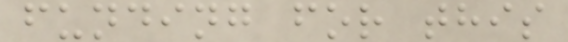funding for this
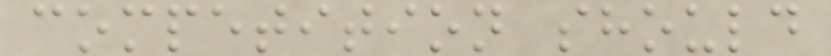competition should
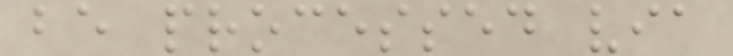be processed via
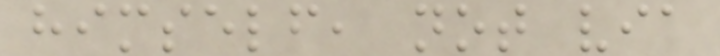himself, not via
